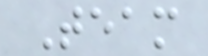Team
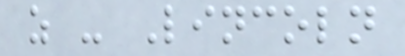z - Lincoln
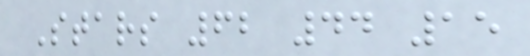Stars 62 44 15
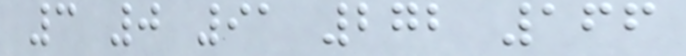3 0 91 272 166
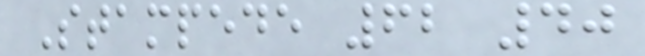Stampede 62 40
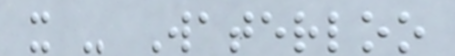x - Waterloo
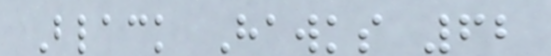Black Hawks 62
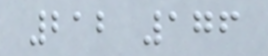212 176
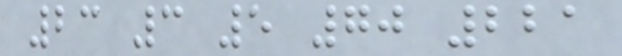23 3 5 70 221
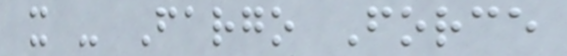x - Fargo Force
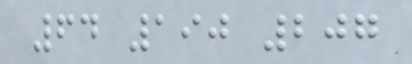64 190 207
